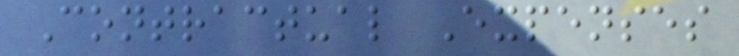Contractual Expenses
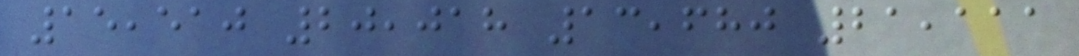15,510 20,018 13,680 21,111
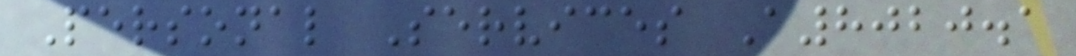Personal Services A8020.1
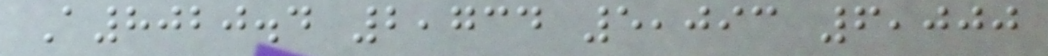A8020.4 2,734 5,093 6,000
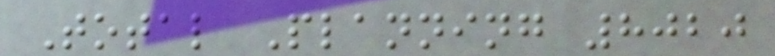Total Planning 8020
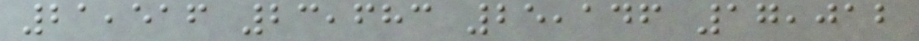21,516 23,683 25,146 17,012
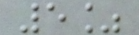5%
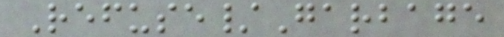Refuse/Garbage
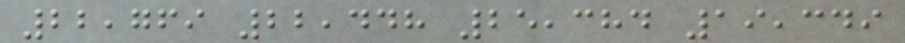22,769 22,448 25,384 19,349
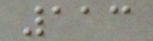113
